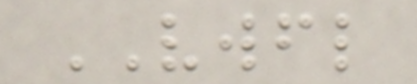VWFL
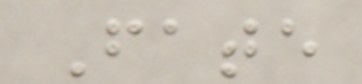Fate
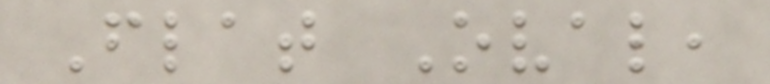Flat Oval,
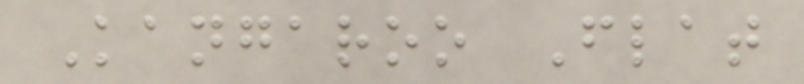Kangaroo Flat
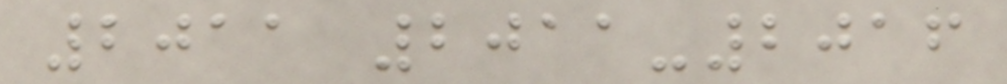2011 2011-2016
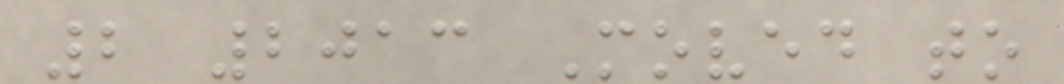2 2013 Moved to
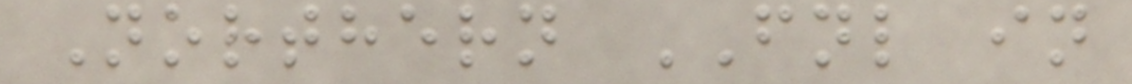Northern FNL in
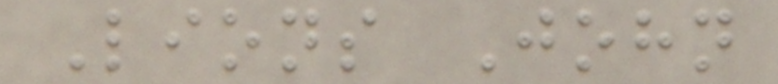Lions John
